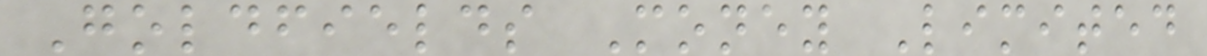Goldfields Money Limited
